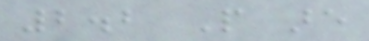2.2 People are
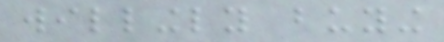willingly buying
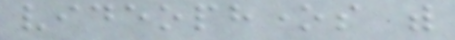videophones with
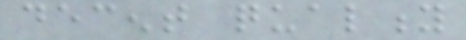decent quality
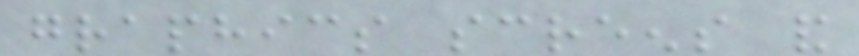graphics screens and
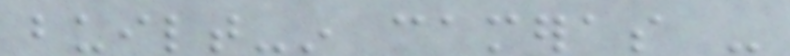built-in cameras -
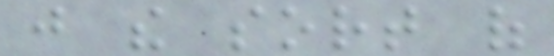just the sort of
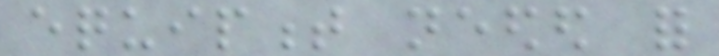equipment needed for
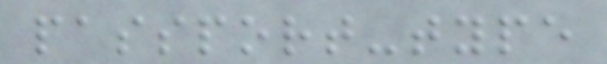passport-type
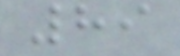89
